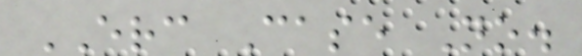ERC Case No.
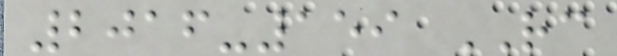2016-159 RC
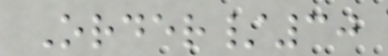Order/30
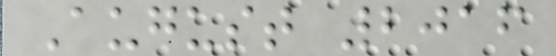August 2016
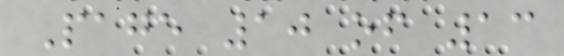Page 10 of 13
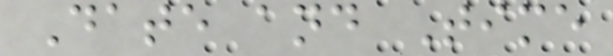Date and Time
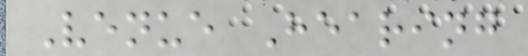Venue Hearing
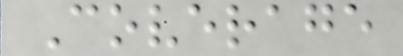Coverage
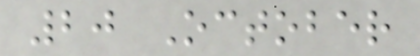20 October
